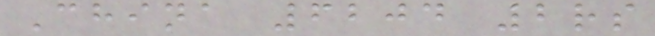China 6204 2rs
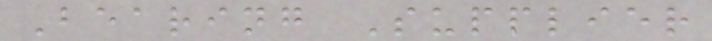Bearing Supplier
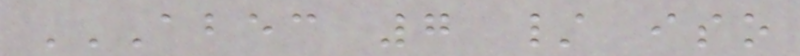ABEC 7 / ISO
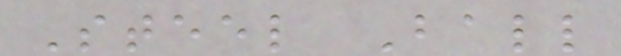Steel Ball
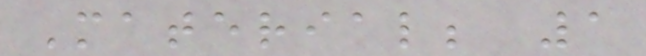Material; 1
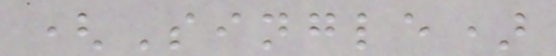(Single)
